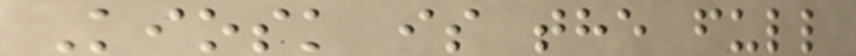Kiosk is the full
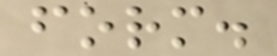form.
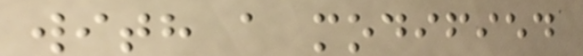with a modified
